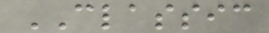CLASSIC
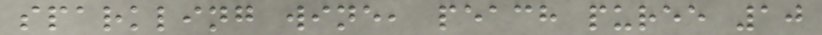sparkling wine, peach puree 10
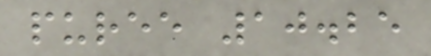puree 10.25
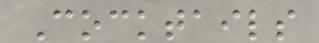Cocktails
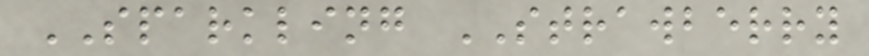SPARKLING STRAWBERRY
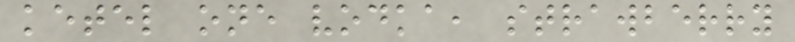ketel one vodka, strawberry
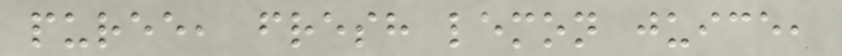puree, fresh lemon juice,
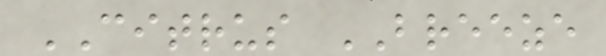CITRUS BREEZE
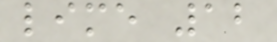lime 12
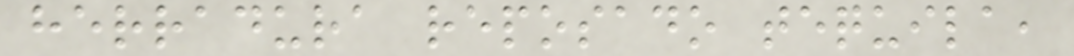herradura reposado tequila,
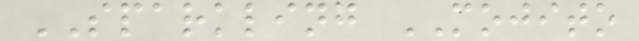SPARKLING MOJITO
